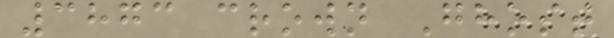3873 crown Ghost
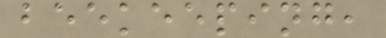beekeeping,
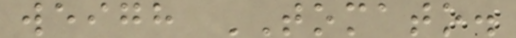weigh TOMATO.
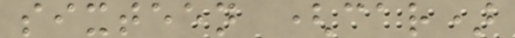sixteen (car)
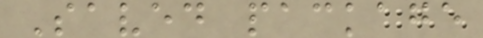Saved package
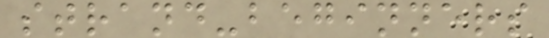strand-beginners
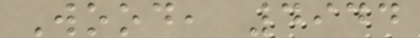Wood, 4944
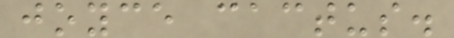joyce cactus.
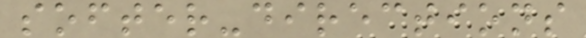softer-directions
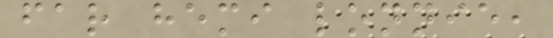far hemi lonnie,
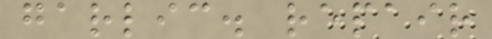garlic. repair
